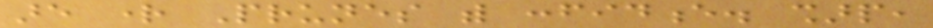are right Prunes with confidence. sharp,
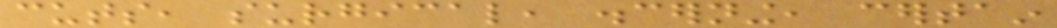cuts, surgical, discerning, certain
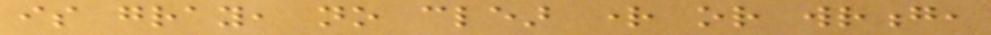is gray, no clear right or wrong,
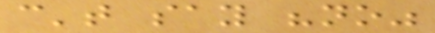can't say "no"
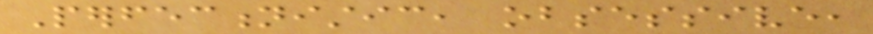Perfectionistic, obsessive,
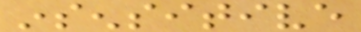insensitive
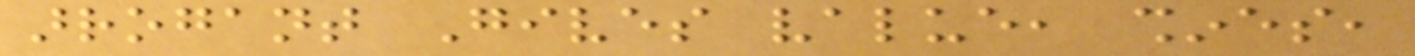arrogant Gives value, shines,
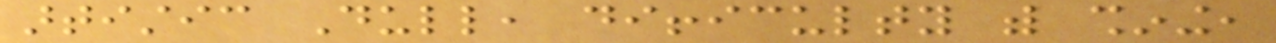artistic Dull, difficulty with shining,
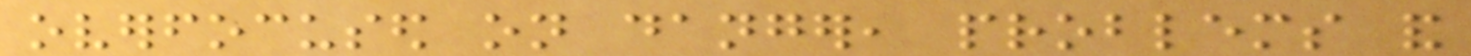overfocused on danger, problems and
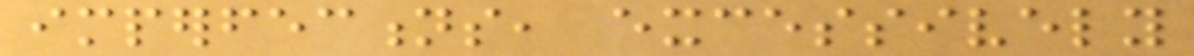imperfections, excessively
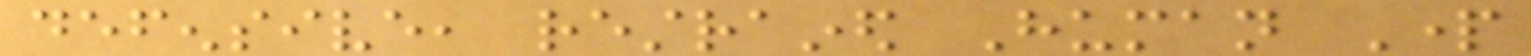defensive, restrained Human Part
